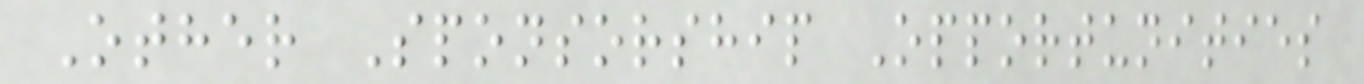Other Sponsorship Opportunities
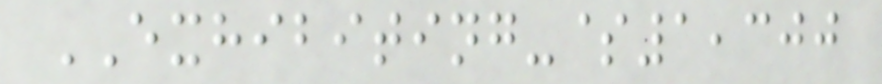EXHIBITING-$1,300
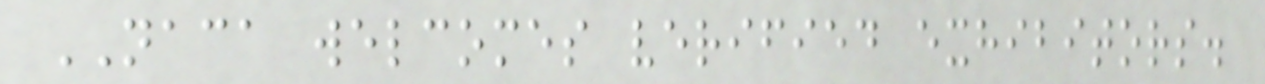NACA welcomes verified exhibitors.
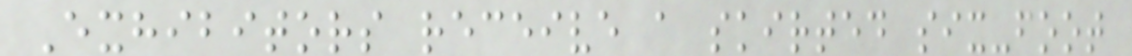Exhibitors receive a skirted six-foot
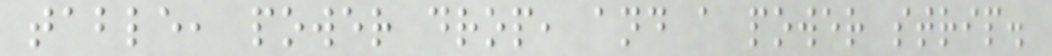table, power drop, and a power strip.
